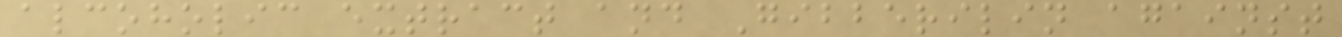alcoholic extract and Gibberilin against
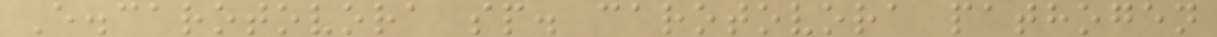E.carotovora sp. carotovora pathogen
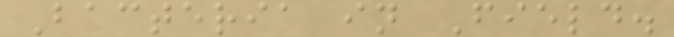Bacteria in Field.
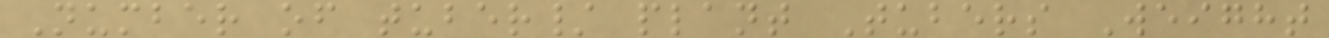Number of tuber/ plant Tubers Weight
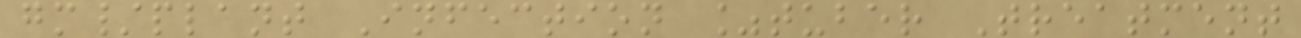gm/plant Infection %tuber Treatment
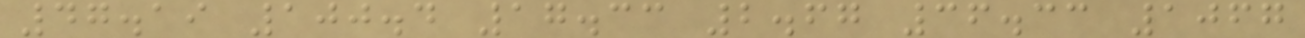47.19 100.4 17.33 2.67 36.33 1067
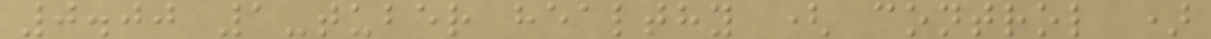0.00 1-tuber healthy ( control )
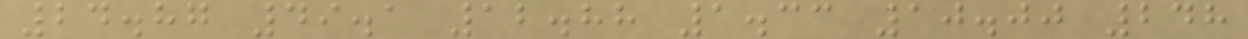24.87 49.1 12.88 1.33 10.00 248
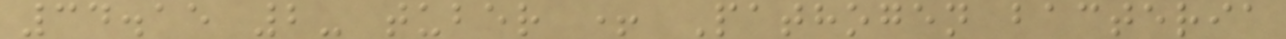34.15 2- tuber + Pathogen bacteria
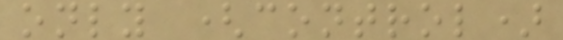only (control)
